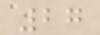27
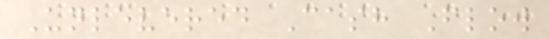Unlevered Cash Flow
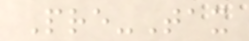Pre-Tax
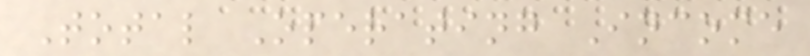Total Operating Income
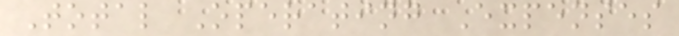Total Operating Expenses
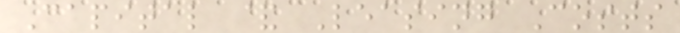Capital & Leasing Costs
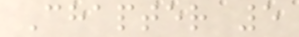Chapter 5
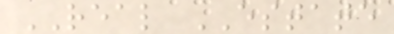REAL ESTATE
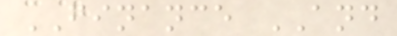FINANCE AND
